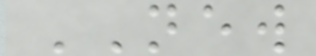NEW
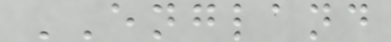ENGLAND
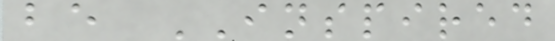be INSPIRED
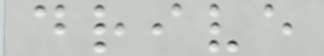drive
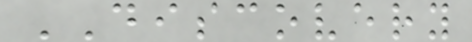DISCOVERY
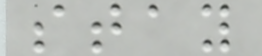stay
